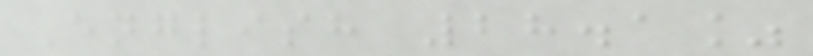English 28.1%
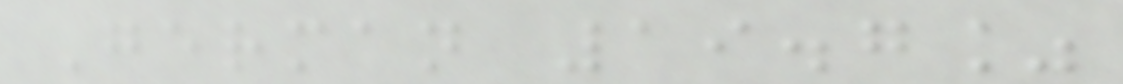German 19.7%
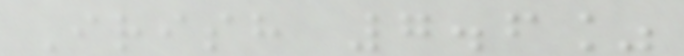Irish 7.6%
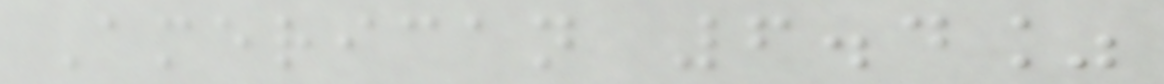American 6.4%
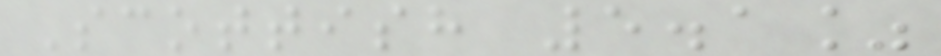Scottish 5.1%
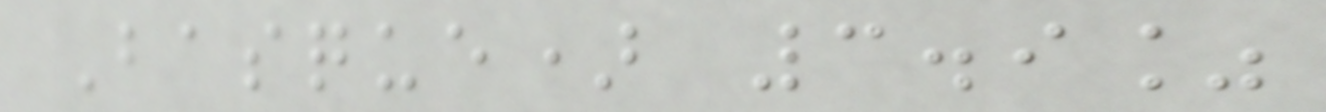Basque) 3.9%
